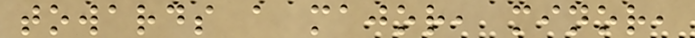towards a major, minor,
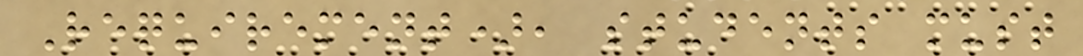Requirement), students must
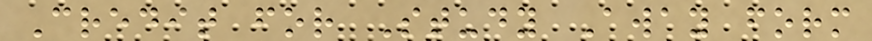Credit for Study Away form
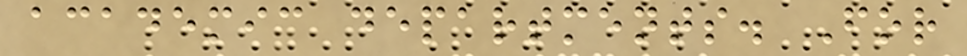academic departments. For
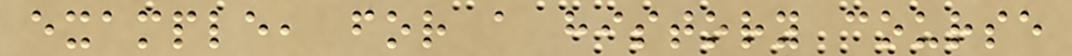example, for a history course
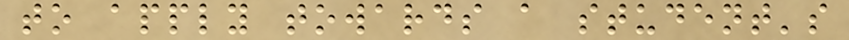to apply towards a student's
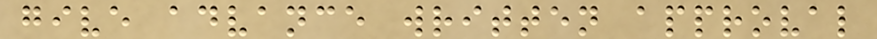give advance written approval
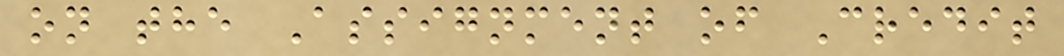on the Assignment of Credit
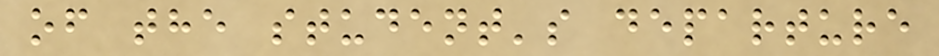of the student's departure
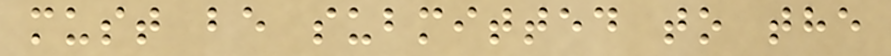must be submitted to the
